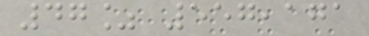47% 557,171
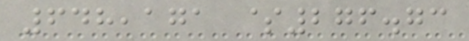648,171 $276.73
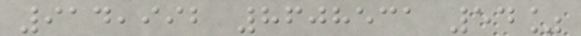914,992 8608531 54%
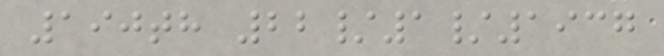190th 22/1/1937
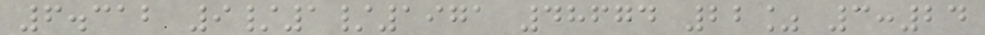6.312 9/1/1971 48674 22% 3:24
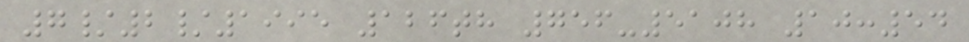7/2/1995 126th 756-5108 10:54
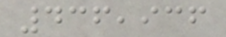436,936
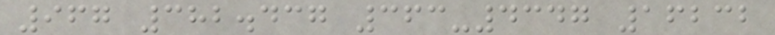967 382.437 363-4347 16232
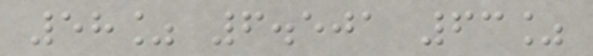58% 6.501 63%
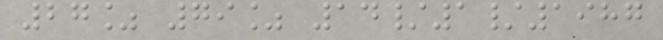27% 79% 14/1/1987
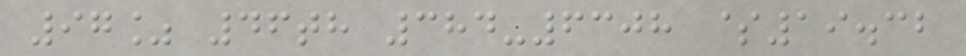97% 46th 384-6308 $19.32
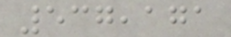537,171
